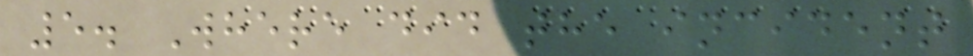5. Where did the incident
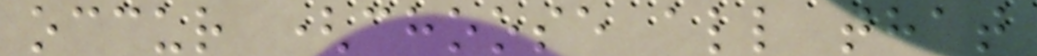occur (choose all that
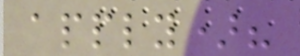apply)?
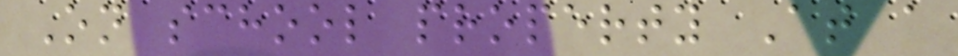On school property At a
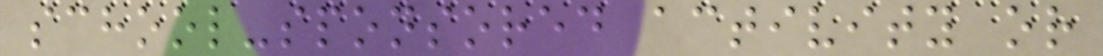school-sponsored activity or
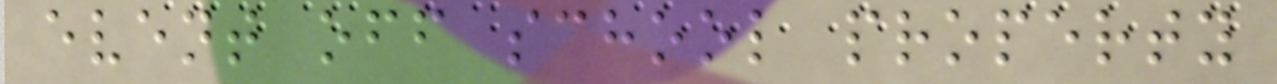event off school property
